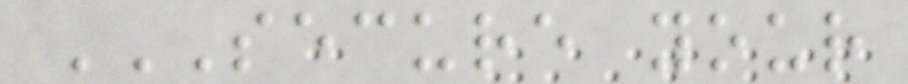SECURE YOUR
